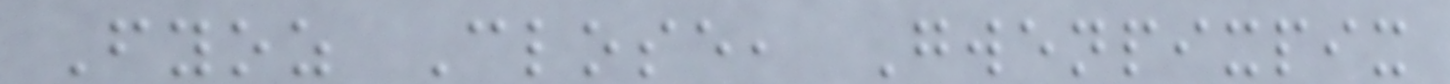Fyoz Close, Gwenpixpix
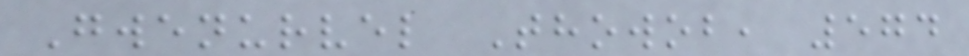Gwenurvel Thowob, 574
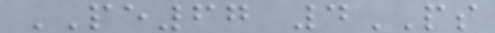PE67 4PS
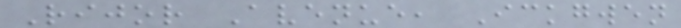Rijor Avenue, Ickgwen
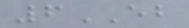6EB
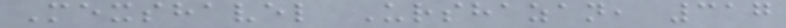Mexshavel Urshazan, 317
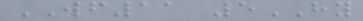WF11 5HY
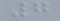7
